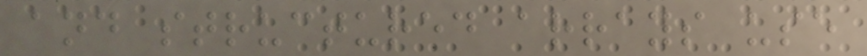and structured arrays use
